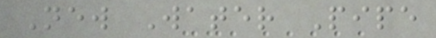New Water Pipe
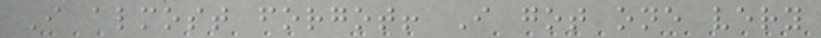I almost forgot! I got one very
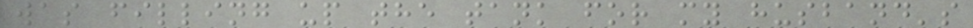was filling up the tank for my husband's
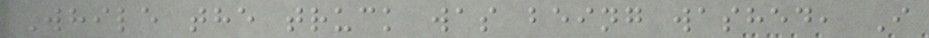While the truck was being washed, I
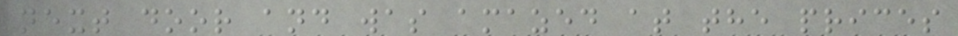next door and was amazed at the prices
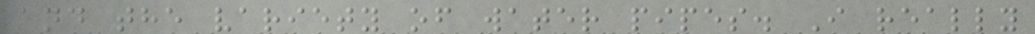and the variety of water pipes. I really
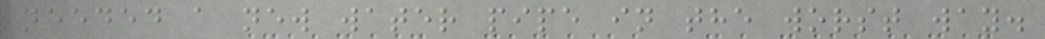needed a new water pipe in the worst way.
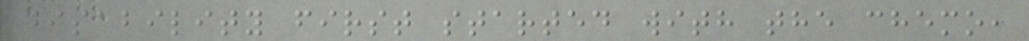disability first started with the chemo,
